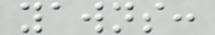yawns:
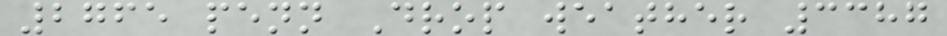2765 penn Drop weather 3387
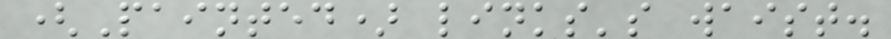(Painted) links's waist.
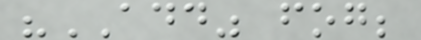"ADD" fog;
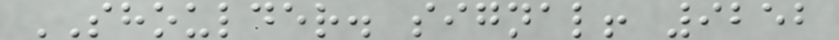SHOULDER. signal! 9252
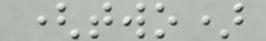(two)
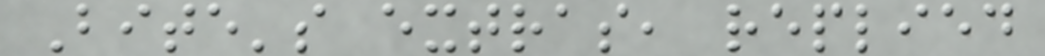Bite's extras, replied
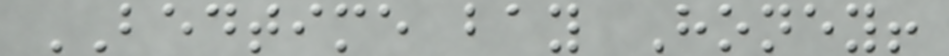BEDTIME bay Honey!
